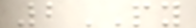2PY
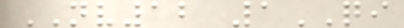NV12 1QI
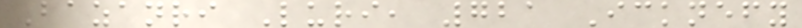Bazanri Luri, 721 Icknefy
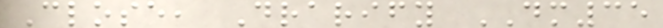Close, Drarify DM35
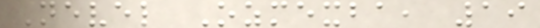Nevel Ozmexba, 19
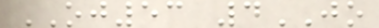OJ53 4JO
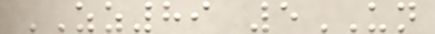ZZ89 5UN
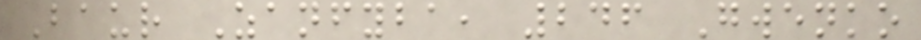Baur Zanfyba, 246 Gwenko
